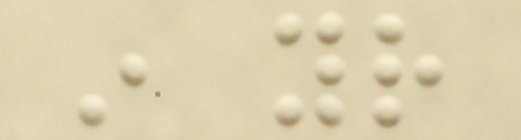in your
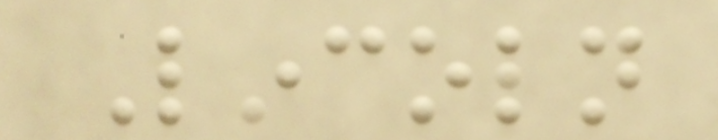Lincoln
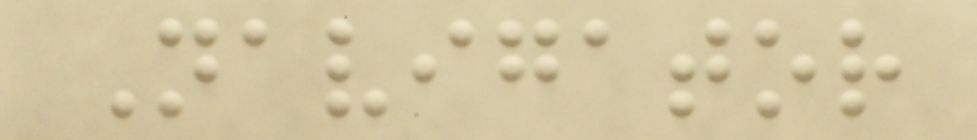Navigator
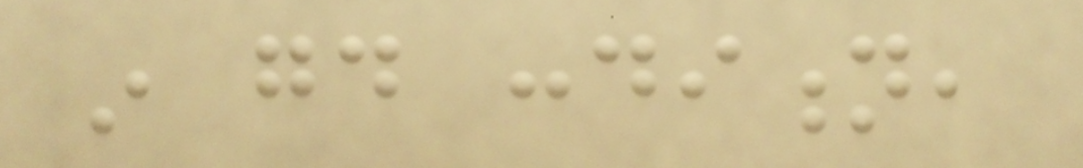in good condition,
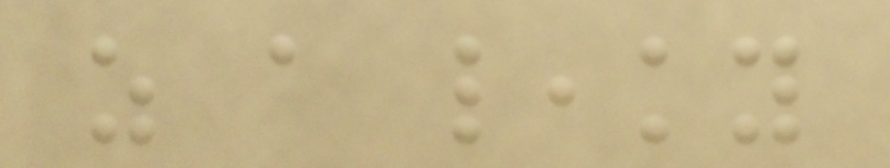as a leaky
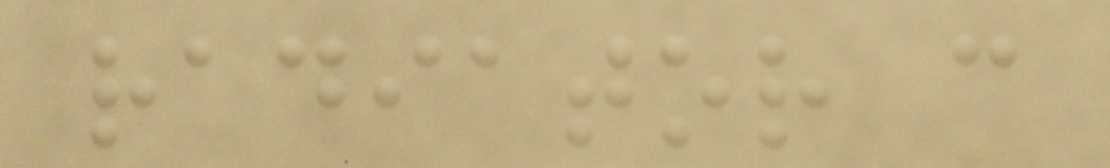radiator can
